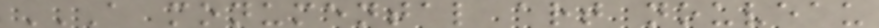A MONUMENTAL ART NOUVEAU
